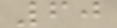60
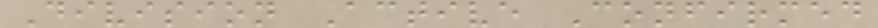Division Active Confirmed
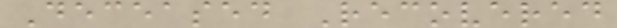Deceased Recovered
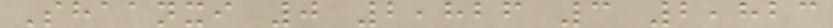Shaanxi 0 2,826 3 2,823
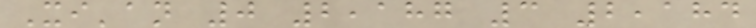Xi'an 0 2,187 3 2,184
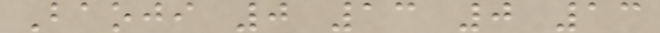Baoji 0 13 0 13
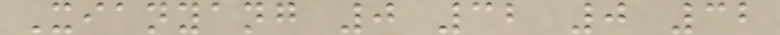Xianyang 0 32 0 32
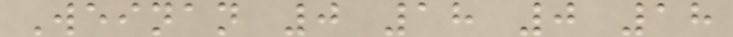Weinan 0 18 0 18
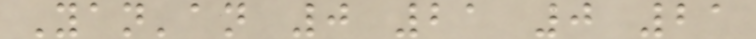Yan'an 0 21 0 21
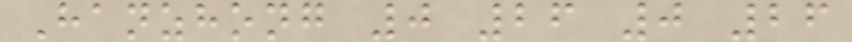Hanzhong 0 26 0 26
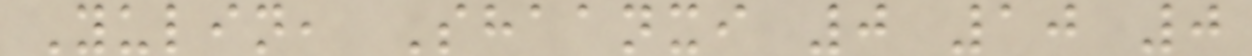Yulin, Shaanxi 0 10 0
